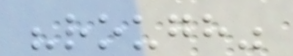"rough"
